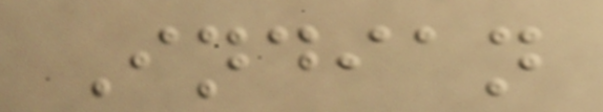Indian
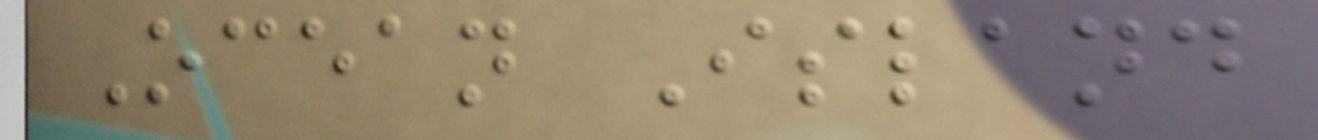Ocean Island
